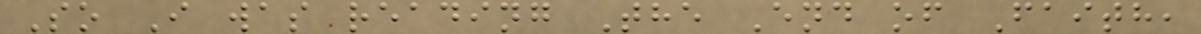So I was reading The End of Faith,
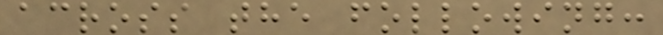across the following:
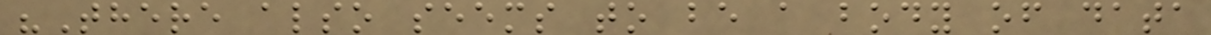"There also seems to be a body of data
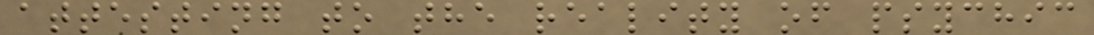attesting to the reality of psychic
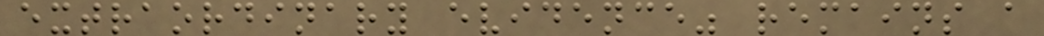extraordinary evidence" remains a
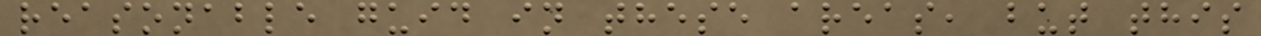reasonable guid in these areas, but this
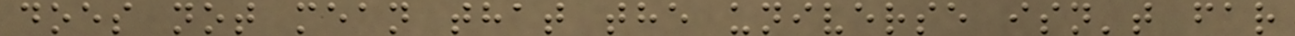does not mean that the universe isn't far
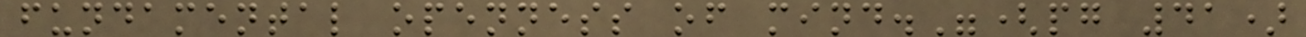fundamental openness of mind."(pg 41)
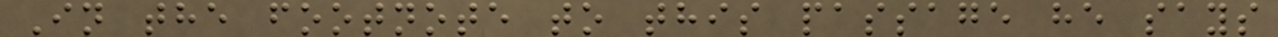In the footnote to this passage he says
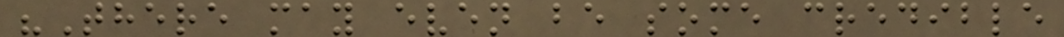"There may even be some credible
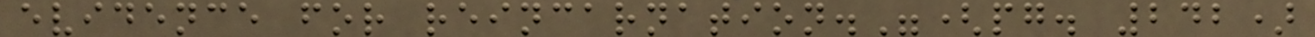evidence for reincarnation."(pg. 242)
